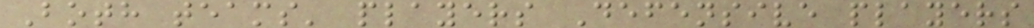Both teams' players Defensive players
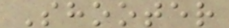Shooter
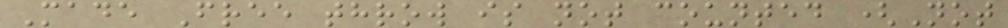Made Free throw is not counted (Not
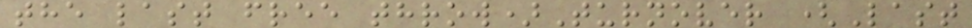the last free throw)Turnover (Last
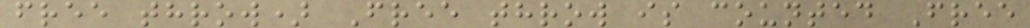free throw) Free throw is counted Free
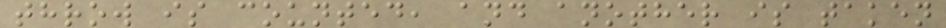throw is counted, and another is taken
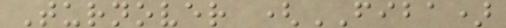Turnover (FIBA)
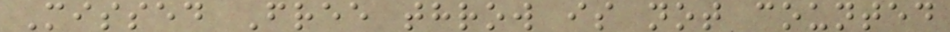Missed Free throw is not counted
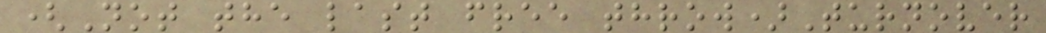(Not the last free throw)Turnover
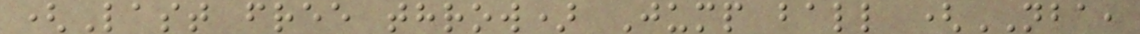(Last free throw) Jump ball (NBA,
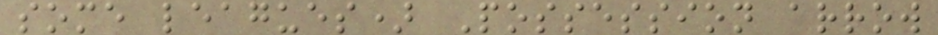some leagues) Possession arrow
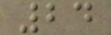24
